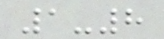1-8
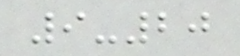9-20
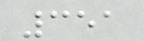351
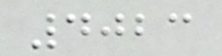4023
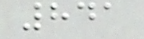841
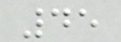45
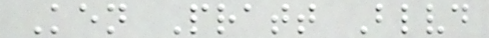Ken Pratt Blvd
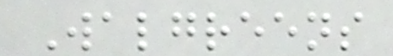Walgreens
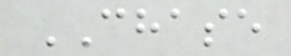CHASE
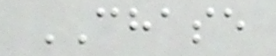CHASE
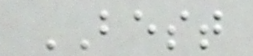BEST
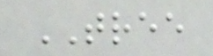TREE
